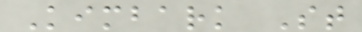Kimbark St
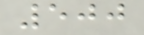500
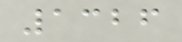1326
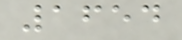1654
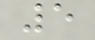5
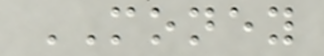MONEY
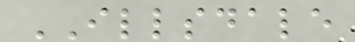ILLSDALE
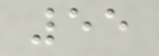55
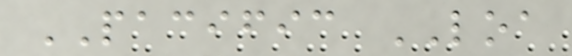PACIFIC LOA
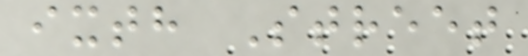ixth Street
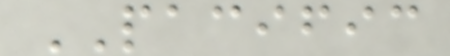PACIFIC
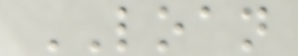LOAN
